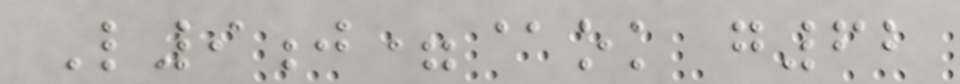L9j=@ok g62
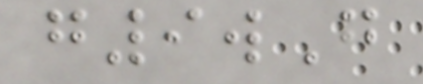g9wG
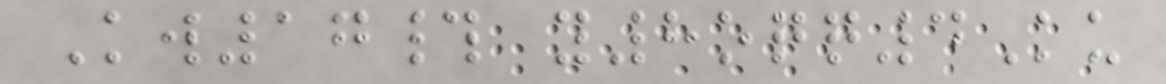Kw17# y8oqq4Ku
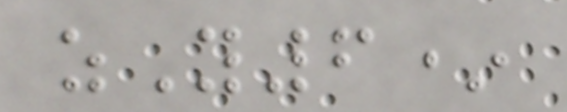zY6*
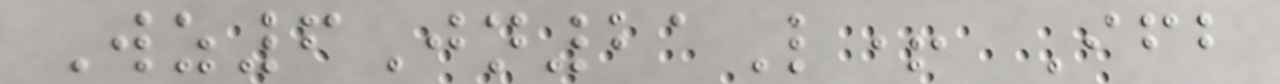Wz6Jn21L+ Ifb
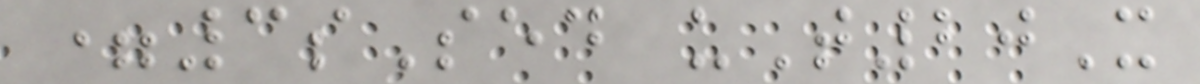=3sSed uT20X
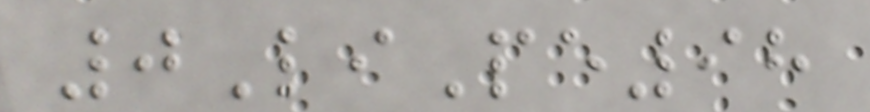0LiPe98
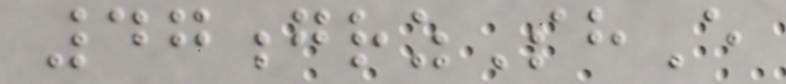47grzShE
